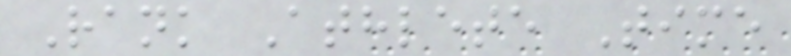Rank Athlete Time
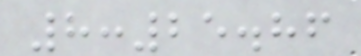8:25.86
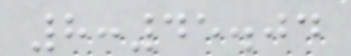8:45.04
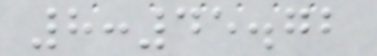8:45.72
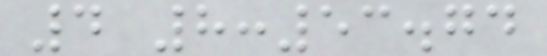4 8:53.74
